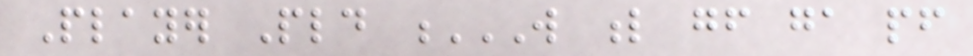Player Pld W L GF GA PF
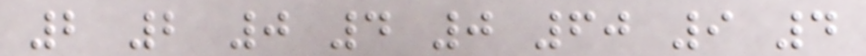2 2 0 4 0 60 9 4
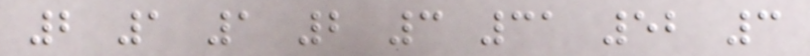2 1 1 2 3 31 52 3
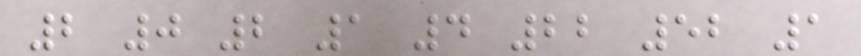2 0 2 1 4 22 52 1
